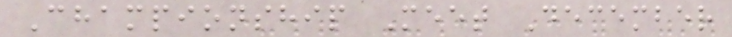Championship Meet December
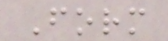Form
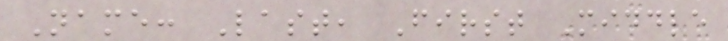Name: Last, First Middle
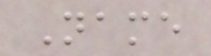Name
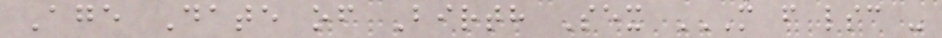Age Date of Birth Sex M F LSC -
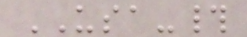USA-#
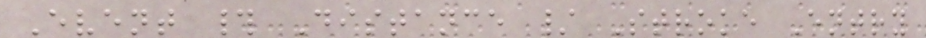Event # Distance / Stroke Entry
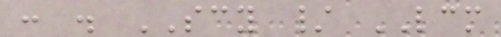: . SCY / LCM
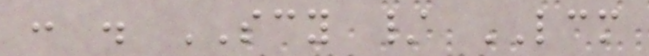: . SCY / LCM
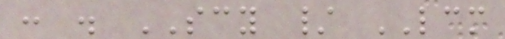: . SCY / LCM
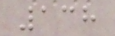138
